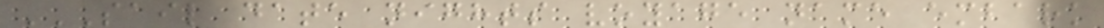SAIL DATE NIGHTS VOYAGE NAME EMBARK
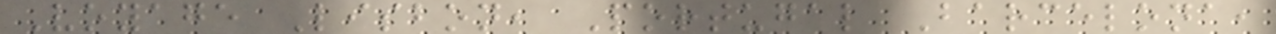Voyage Lisbon, Portugal Barcelona,
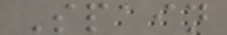Spain
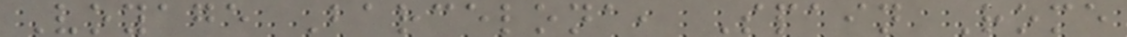Voyage Barcelona, Spain Rome
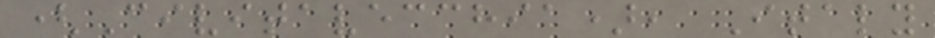(Civitavecchia), Italy
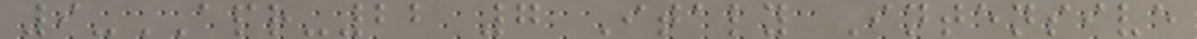9-APR-22 7 Italy Intensive
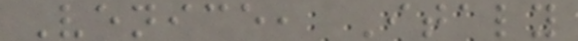Venice, Italy
